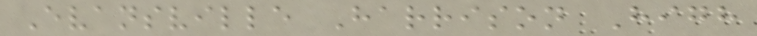Evansville Harrison High
